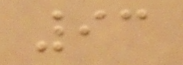93
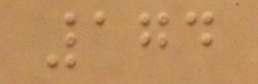174
